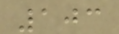103
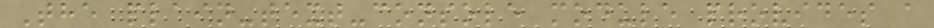The plain-text-console module provides a
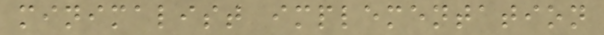minimalist implementation
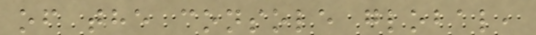of the console global,
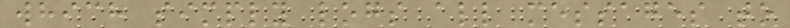which simply logs all messages to
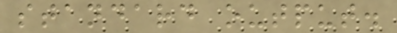standard output.
